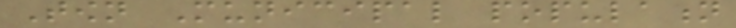Town Municipal population
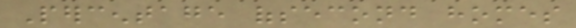Percentage ofsecond homes
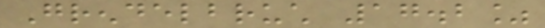Grendelbruch 17.2%
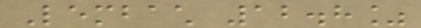Lembach 12.8%
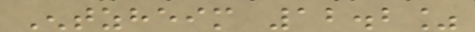Entzheim 12.2%
